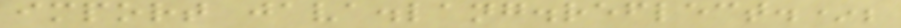import java.lang.reflect.*;
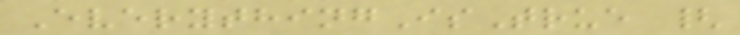EverythingIsTrue {
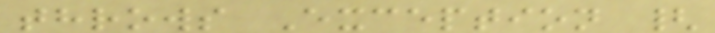throws Exception {
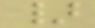}
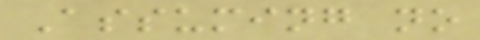Assuming no
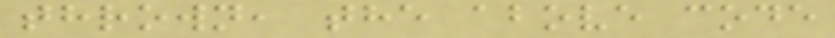thrown, the above code
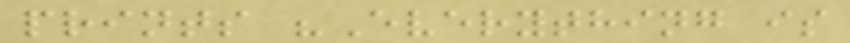prints "Everything is
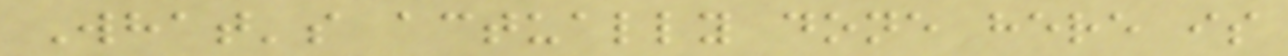What's actually done here is
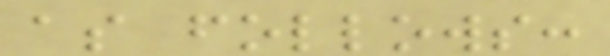as follows:
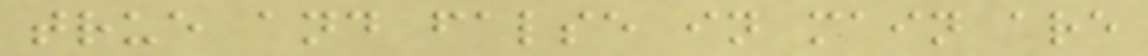true and false in main are
